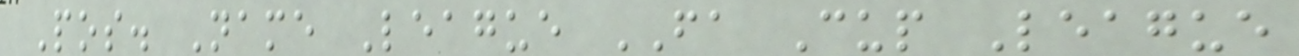Pos. Name League FA Cup League
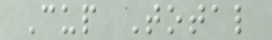Cup Total
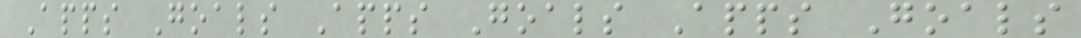Apps Goals Apps Goals Apps Goals
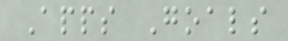Apps Goals
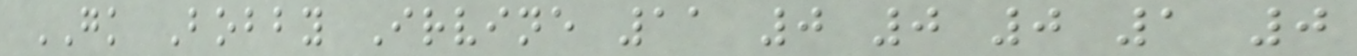GK Bobby Irvine 11 0 0 0 1 0
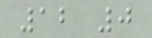12 0
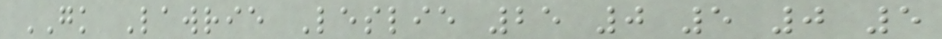GK Lawrie Leslie 25 0 5 0 5
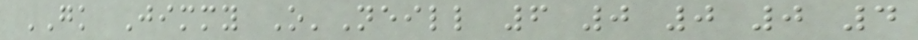GK Jimmy O'Neill 6 0 0 0 4
